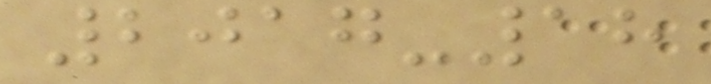2017-18
